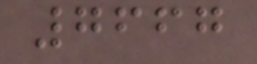7667
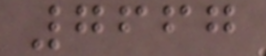7667
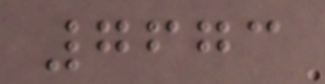7673
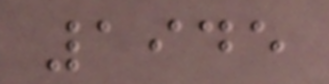1945
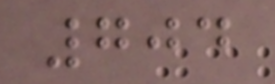704
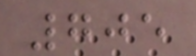705
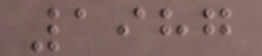1987
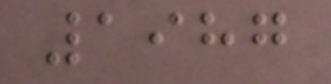1987
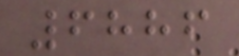6886
